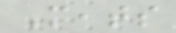Meats
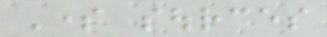Some sources
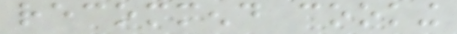recommend cooking
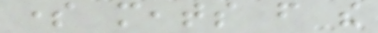some meats from the
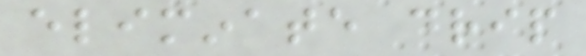eliminate drip
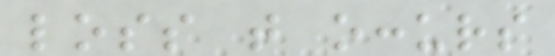loss that occurs
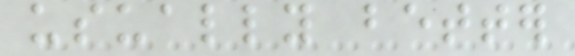usually better
